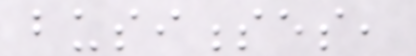businesses,
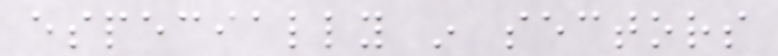especially in sectors
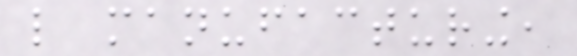like manufacturing,
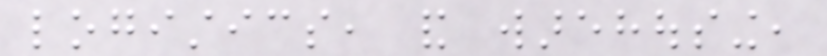logistics, and warehousing,
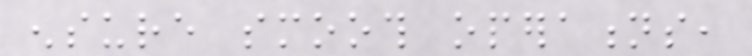ensure smooth operations,
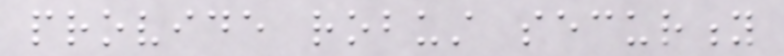provide robust security
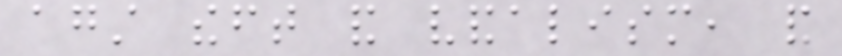against theft and vandalism, and
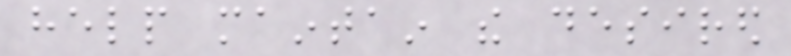help maintain the desired
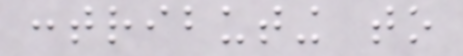contributing to
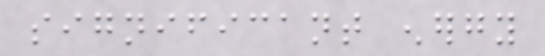significant energy
